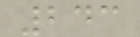243
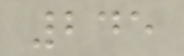245
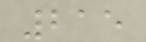215
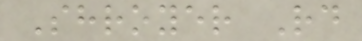Shroyer Rd
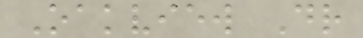Oakview Dr
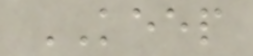KEEP
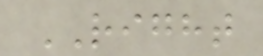RIGHT
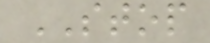STOP
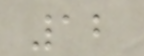12
